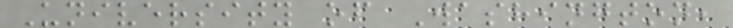University of Washington,
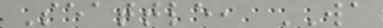Seattle, WA
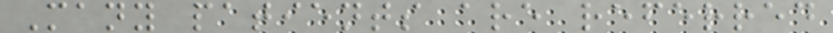Many patients are referred
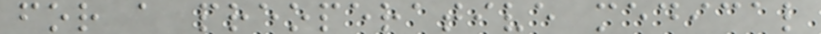for a preoperative medical
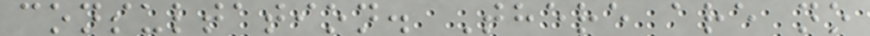consultation. There are no
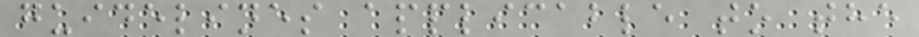guidelines applicable to the
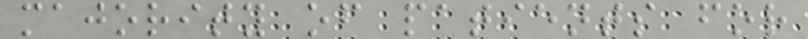majority of patients for
